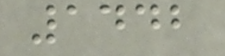1442
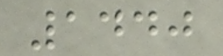1440
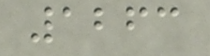1263
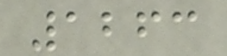1263
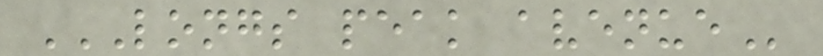LONGS PEAK AVENUE
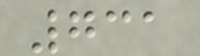731
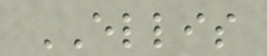ELLIS
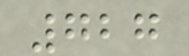727
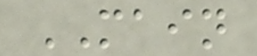MAIN
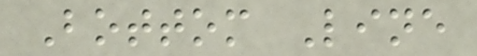Bottom Line
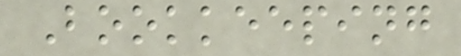Bookkeeping
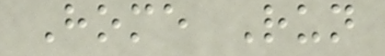Home Run
